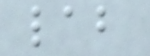lab
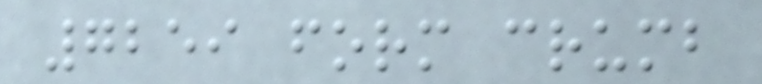7259 form crumb
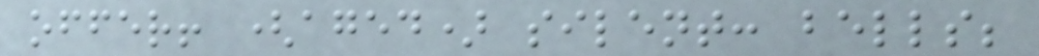offer! (aged) silent: bells;
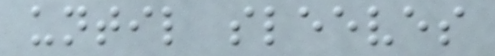until sleeves
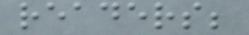readers;
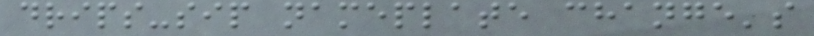drips-sip nameplate change's
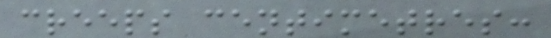creeps centimetres:
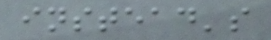instead's
